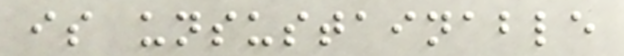is unsustainable
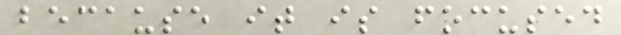because it is focused
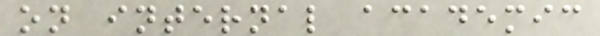on internal academic
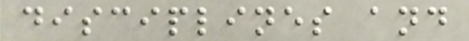disciplines and
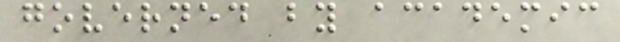governed by academic
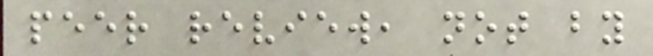peer review, not by
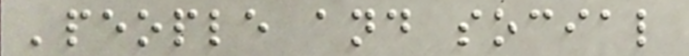'people and social
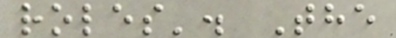roles'. The
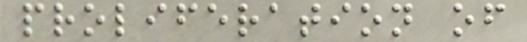proliferation of
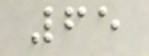65
